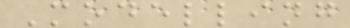Modelling
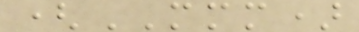(MMM)
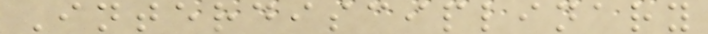Interdisciplinary
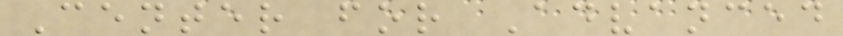Center for Advanced
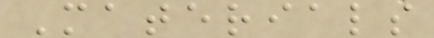Materials
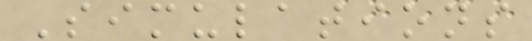Simulations
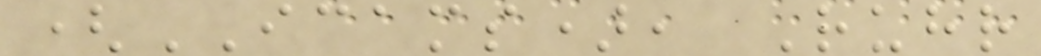(ICAMS), Ruhr
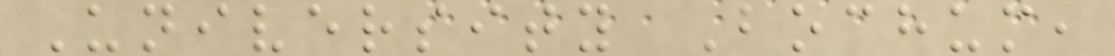University Bochum,
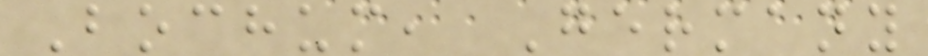Bochum, Germany
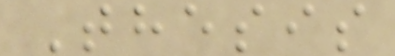Thesis
